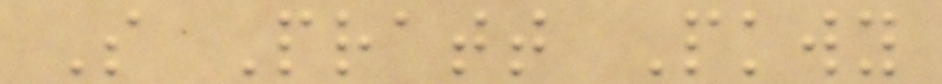S Pratt Pkwy
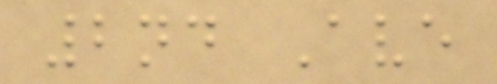2nd Ave
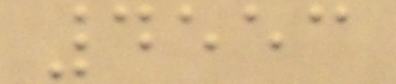4553
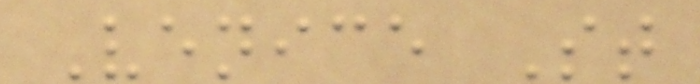Venice St
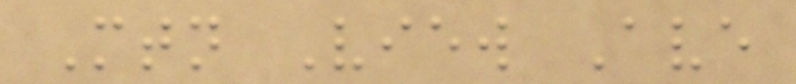Mtn View Ave
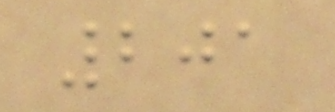201
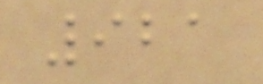921
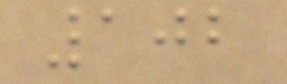102
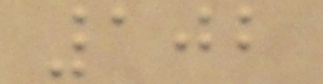102
